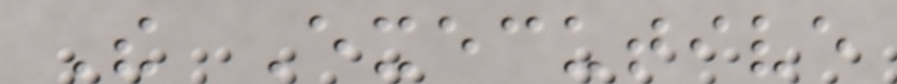The Executive
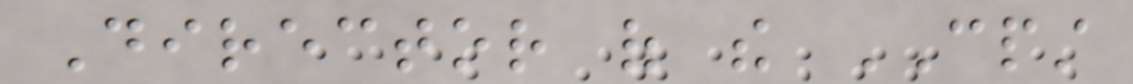Director of the CPST
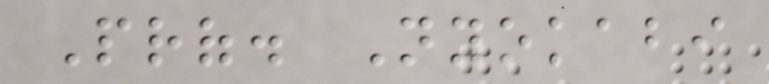Prof. Nyokabi
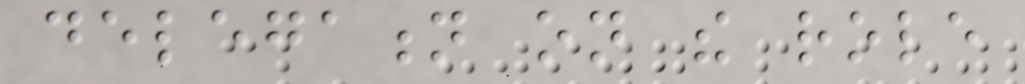delegation on the role
